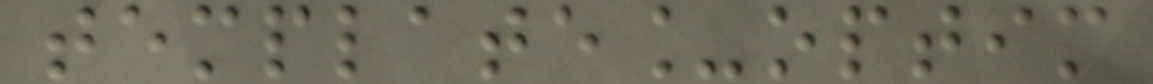template_optim
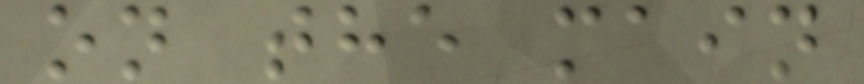on the main
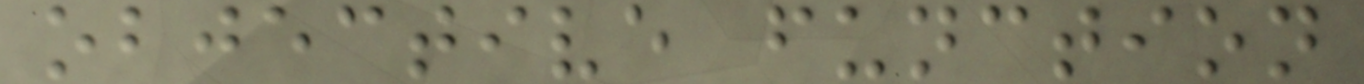objective function
